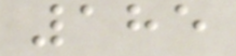185
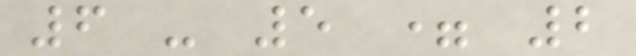6 - 5 = 2
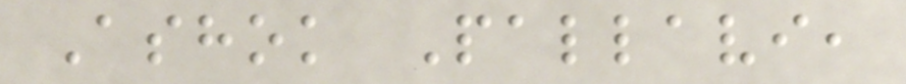Ashok Pallavi,
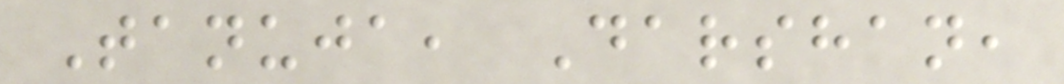Tanuja, Darshan,
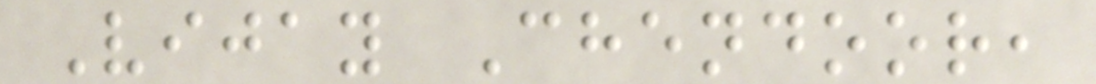Vijay Chendoor,
